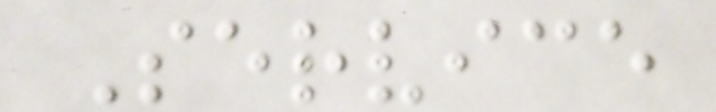Service
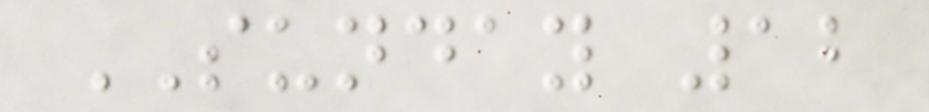SUNDAY 12
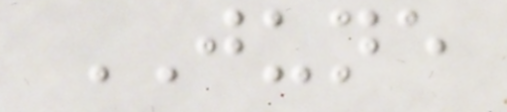JUNE
